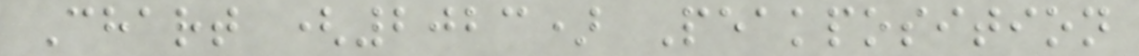Chart (2023) Peakposition
